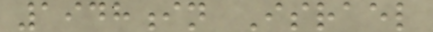1948in Israel
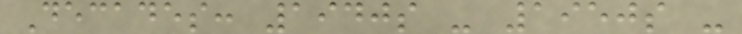Decades: 1940s - 1950s -
